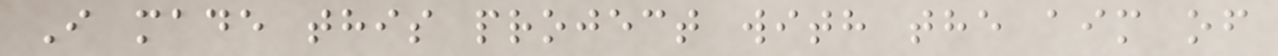I made this project with the aim of
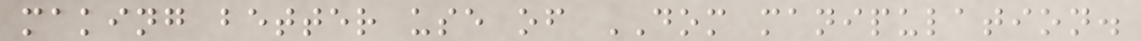making better use of DOM manipulation.
